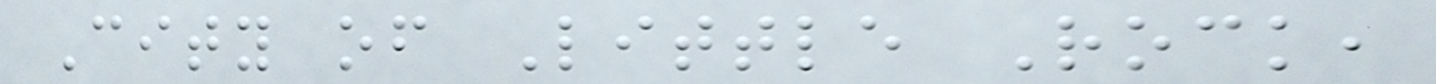City of Little Rock,
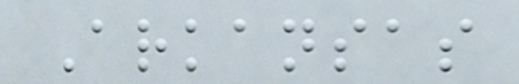Arkansas
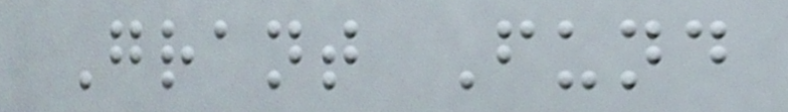Grant Fund
